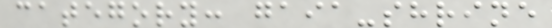category: gaia-shrine
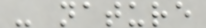- nature
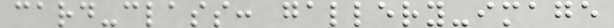card-class: gallery-image
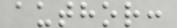author:
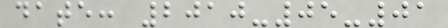date: 2010-05-01
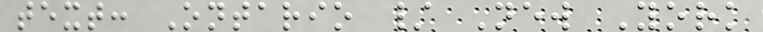text: Ontario / New York
